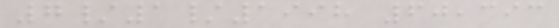7/1/1998 60,393
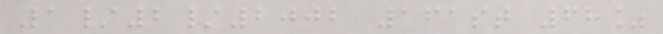1/2/2002 161st 68%
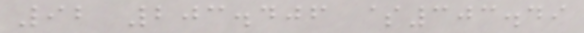92 203.406 $303.49
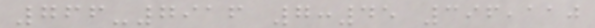766-7916 7:45 396,110
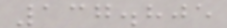137.805
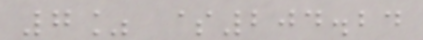7% $204.24
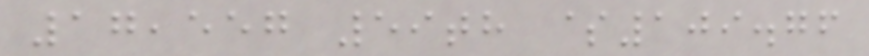17,557 59th $109.76
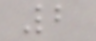2
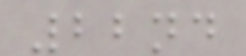22nd
